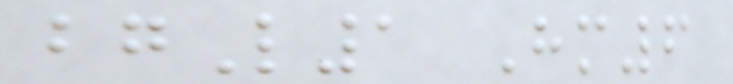bgL1 Hm6
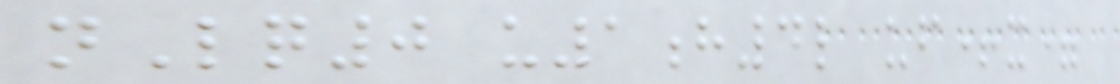nLq0 u1h4l uf+x=
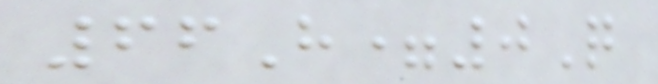66H=0Q
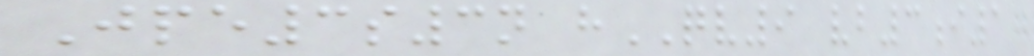Jpe3s3n hQV9 vb3i1
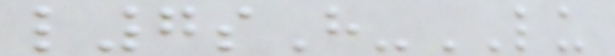l7sH-LU
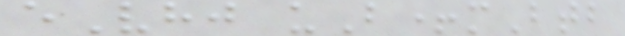eVhj uB+mBtb
